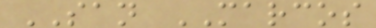SAN MARCOS
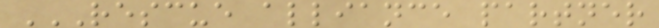RESCUE ALLIANCE PARTNER
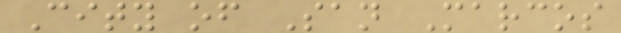City of San Marcos
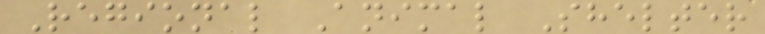Regional Animal Shelter
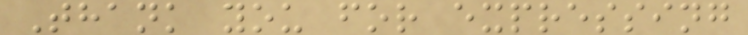Thank you for expressing
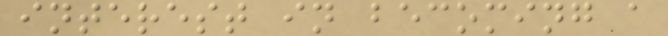interest in becoming a
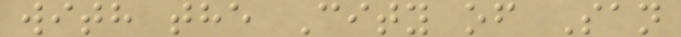with the City of San
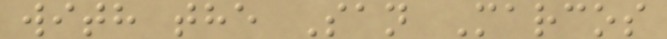with the San Marcos
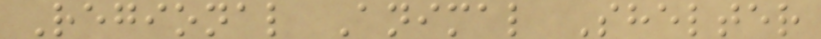Regional Animal Shelter
